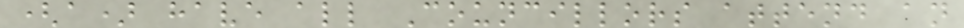(a) have all Councillors attend an
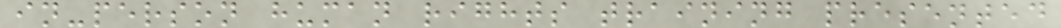in-person human rights training presented
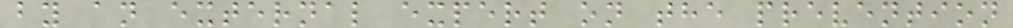by an external expert on the prevention
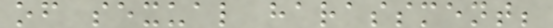of sexual harassment;
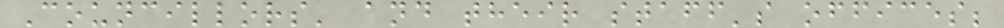Councillors' and their staff's offices;
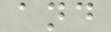and
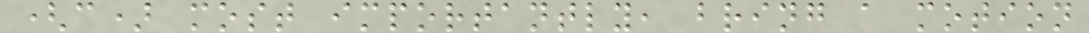(c) most importantly, bring a motion
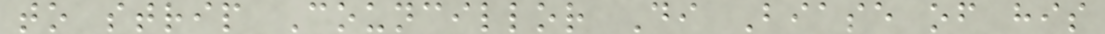to strip Councillor Di Biase of his
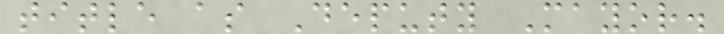title as Deputy Mayor.
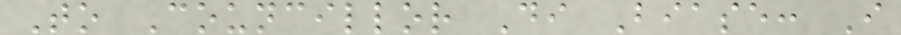To Councillor Di Biase: I
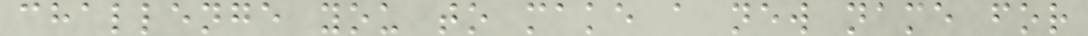challenge you to make a new name for
